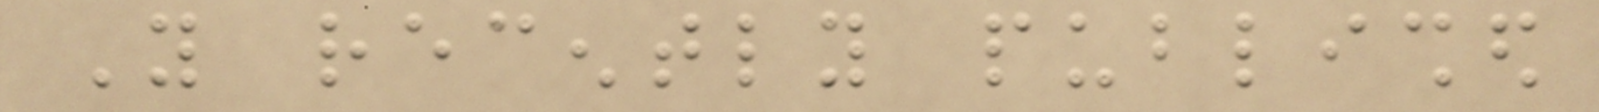You recently published
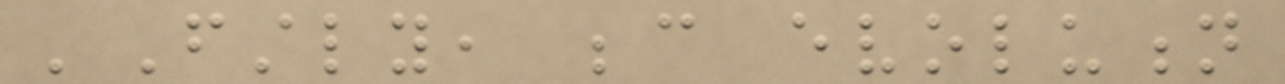'Firstly, because evolution
